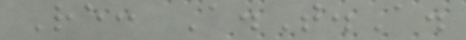Re: A.T.A.
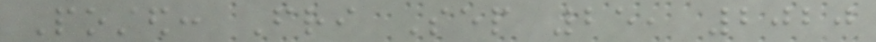Posted: Fri Sep 25, 2020
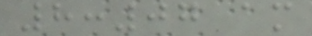8:07 am
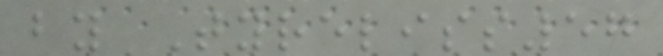by Tyreliss57
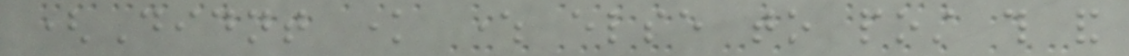(Didnt know where else to post this and
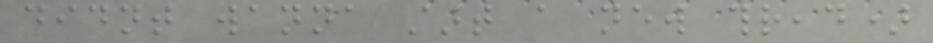didnt wanna start a new thread)
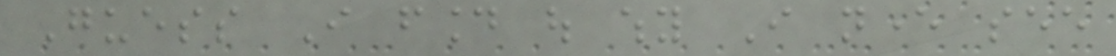Guess I found out why I never see
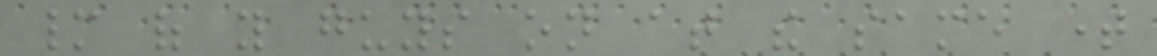many of you guys on at the same time
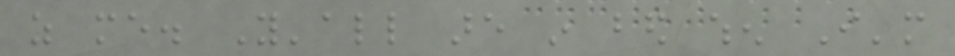as me. Y'all are in bed when I'm
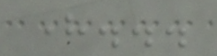here...
